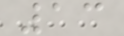13
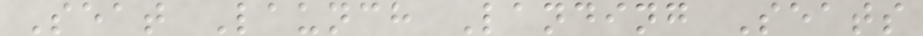Seat Launch Landing Seats
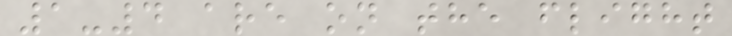1-4 are on the flight
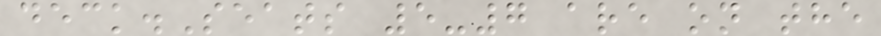deck.Seats 5-7 are on the
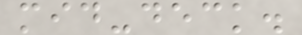mid-deck.
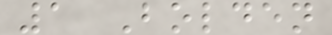1 Bolden
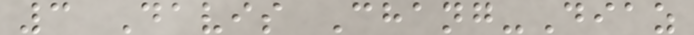3 Davis Chang-Diaz
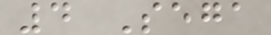4 Sega
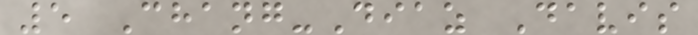5 Chang-Diaz Davis
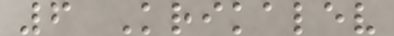6 Krikalev
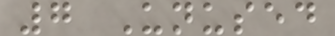7 Unused
